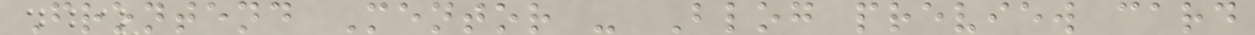Frontend Mentor - Blog preview card
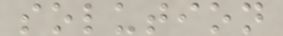solution
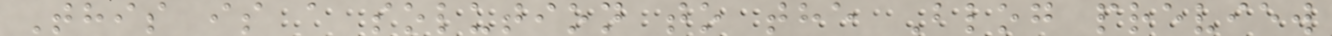This is a solution to the Blog preview
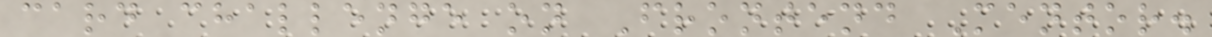card challenge on Frontend Mentor.
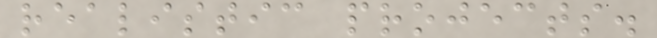realistic projects.
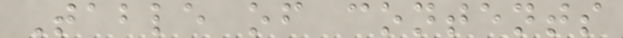Table of contents
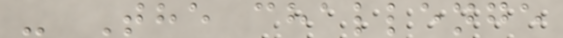- The challenge
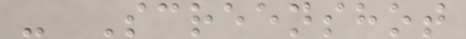- Screenshot
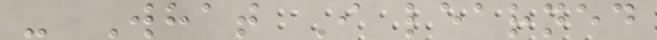- What I learned
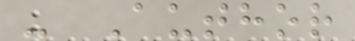- Author
